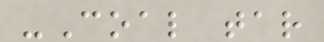-Coal tar
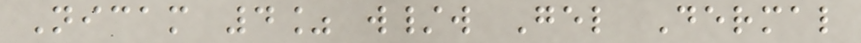Nicam 4% w/w Gel Dermal
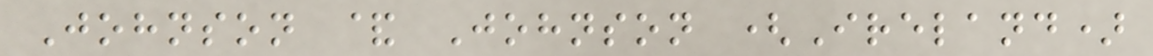Johnson & Johnson (Ireland)
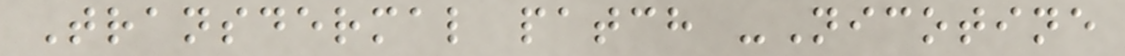Transdermal patch -Nicotine
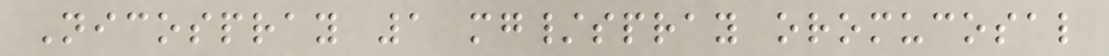Nicospray 1 mg/spray oromucosal
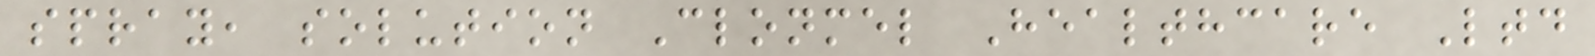spray, solution Clonmel Healthcare Ltd
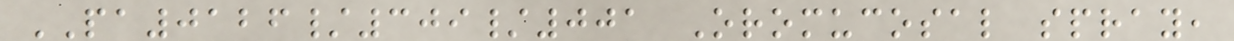PA0126/309/001 Oromucosal spray,
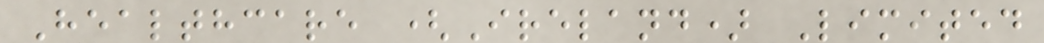Healthcare (Ireland) Limited
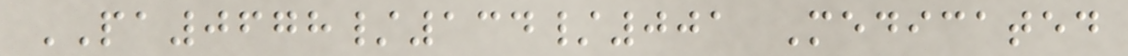PA0678/134/001 Medicated
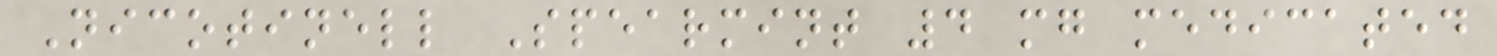Nicotinell Spearmint 4 mg medicated
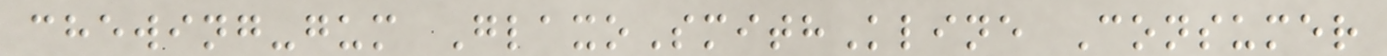chewing-gum GlaxoSmithKline Consumer
